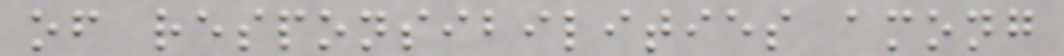of responsibilities among
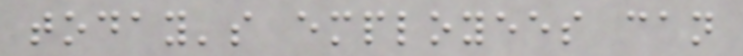today's employees can
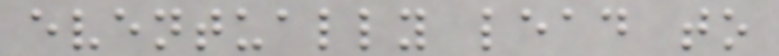eventually lead to
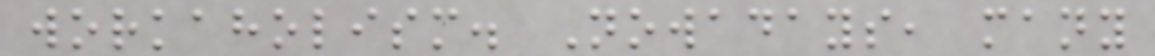workaholism. Nowadays, many
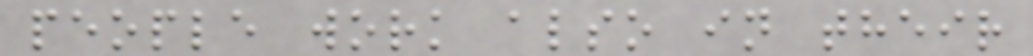people work also in their
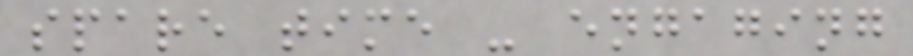spare time - engaging
